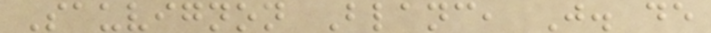Sauvignon Blanc, J. de
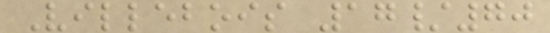Villebois 17/70
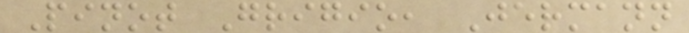Pinot Grigio, Jermann
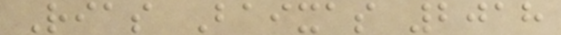Rias Baixas 2018
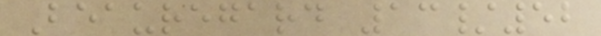Beauregard 13/52
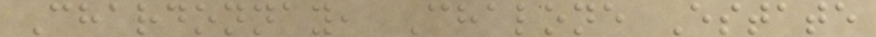Chardonnay, Chalone Estate
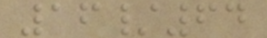16/64
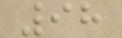98
